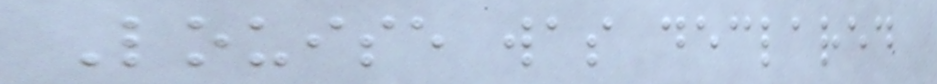Louise was declared
